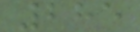285
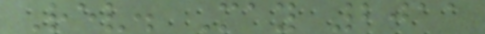Rev. May 2011
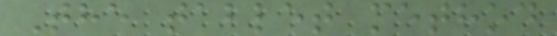The tablet method
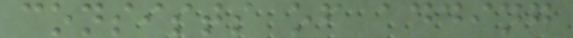consists of adding
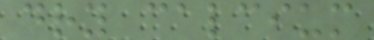dry calcium
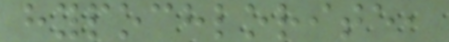hypochlorite,
